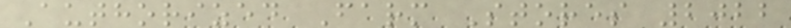Authorized Farm Stores 2022
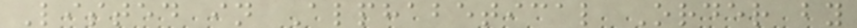Listed in Alphabetical Order by
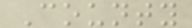County
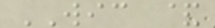WIC &
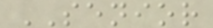SENIOR
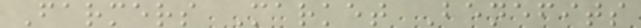Farmers Market Benefits
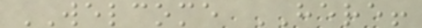WELCOME HERE!
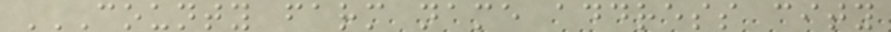COUNTY FARM NAME ADDRESS CITY
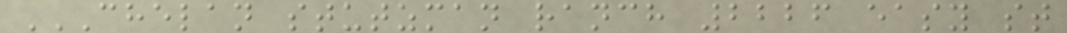CHELAN STUTZMAN RANCH 2226 EASY ST
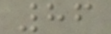86
